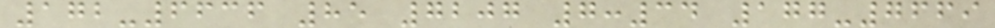172-6636 85 7207 7:34 177-7669
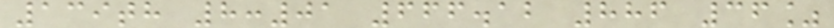139th 8:01 666.12 886 36%
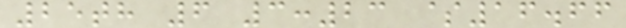25th 6 3:23 $16.66
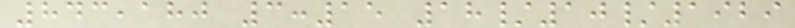843,180 3:15 18/10/1929
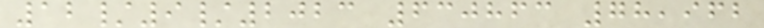12/9/2023 630863 78,962
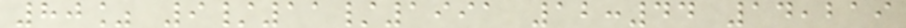80% 9/11/1991 12:44 14,219
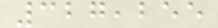327,255
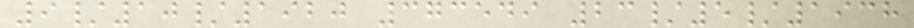9/10/1920 373549 23/5/1938
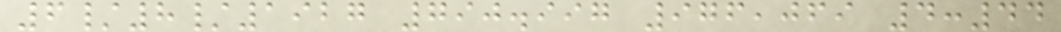6/8/1927 790.997 976,069 4:44
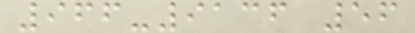966-9136 56
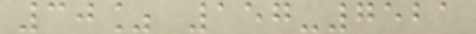30% 157-7521
